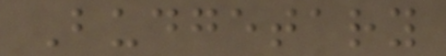Budgetary
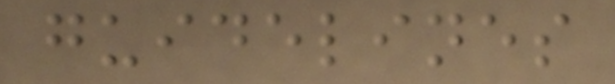guidelines
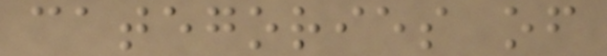categories of
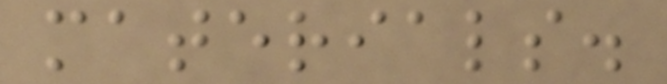materials.
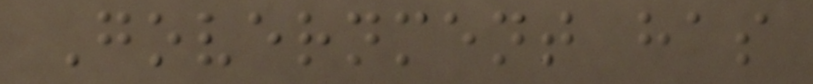Government has
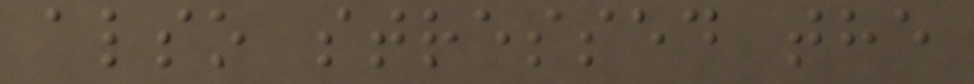also stressed the
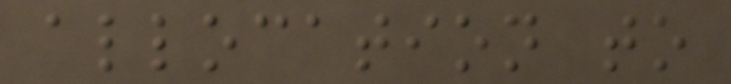allocation to
